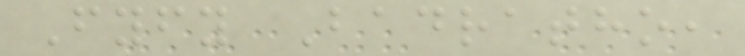Fyfy Badratho,
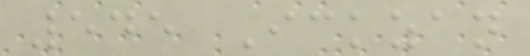545 Ickzan
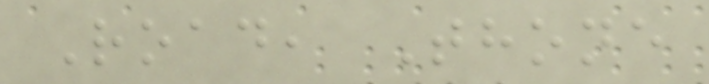Road, Thone
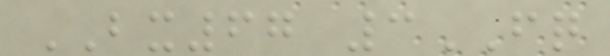BX67 3FQ
